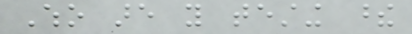Who are you testing these
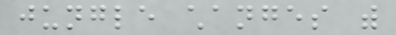jungle changes with
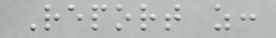Report as:
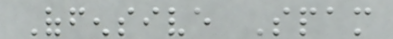Offensive Spam
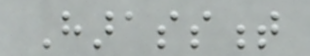Harassment
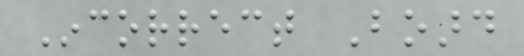Incorrect Board
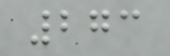273
